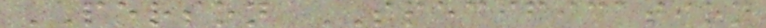PERSON SPECIFICATION
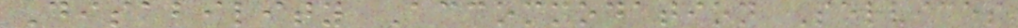Disability Accommodation Services
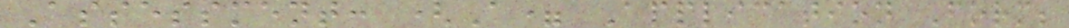Assessment: (A= Application Form;
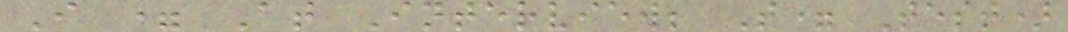I = At Interview; T= Test)
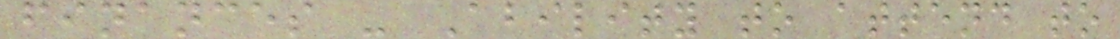finances - Ability to attend to
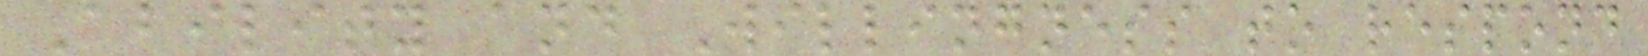Ability and Willingness to respond
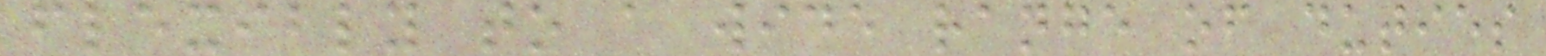flexibly to a wide range of duties
